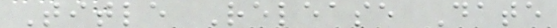Title Release Date
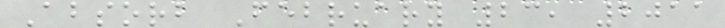Absorb February 23, 2011
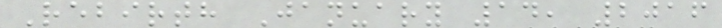Rebirth January 14, 2016
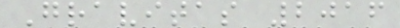Gravitas 2016
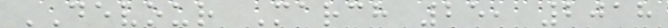DEVOUR March 25, 2018
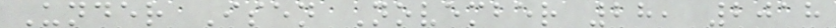Under Isen November 28, 2018
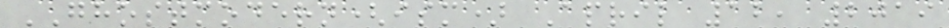GHOSTMODERN(ism) April 12, 2019
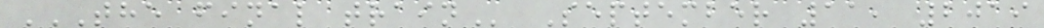THE FINAL TRAIN September 11, 2019
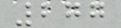277
